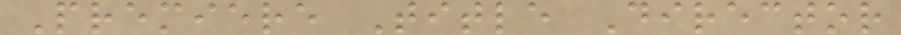Premiere Title Director
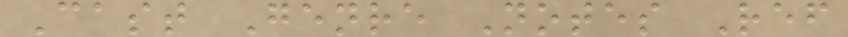Cast Genre Notes Ref
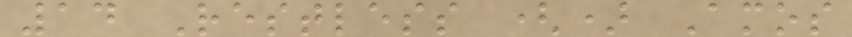14 Restless () Amos
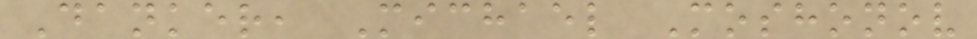Danker, Michael Moshonov
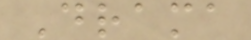Drama
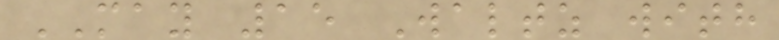MAY 15 Waltz with
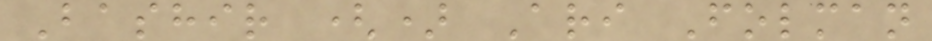Bashir () Ari Folman
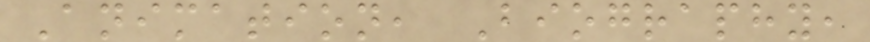Animation, Biography,
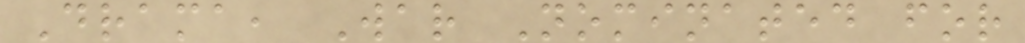Drama, War Nominated for
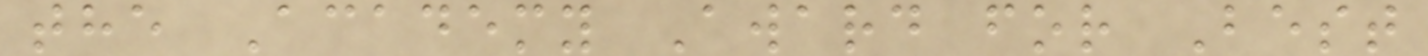the Academy Award for Best
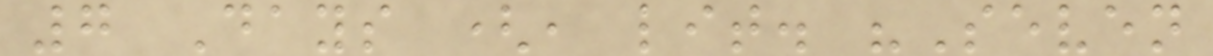7 Days (, lit. "Seven
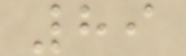89
